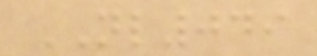NL049
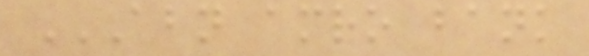ABN AMRO BANK
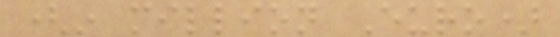(in million Euro)
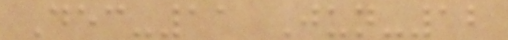Dec-11 Jun-12
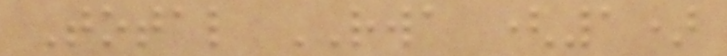Total RWA (1)
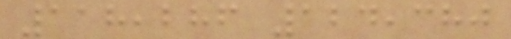118,286 124,380
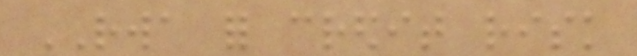RWA for credit risk
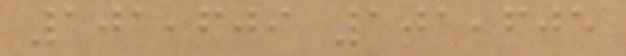101,609 101,605
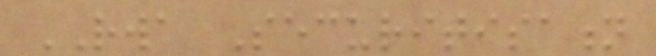RWA Securitisation
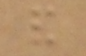and
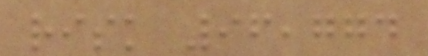risk 96,774
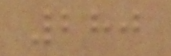280
